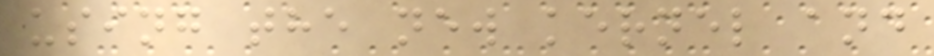using the new kernel and
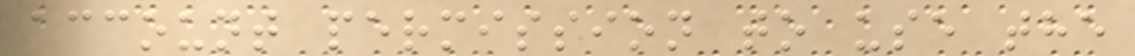account permission to use the
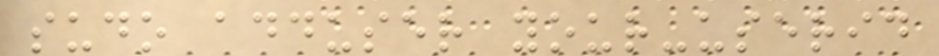sudo adduser your-userid
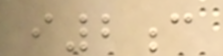i2c
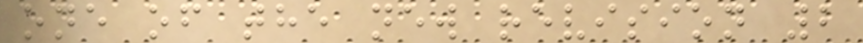one of the new revision 2
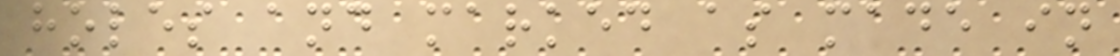holes and marked as made in
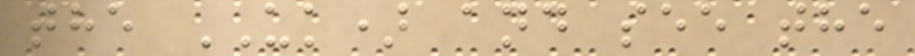the UK) and see the
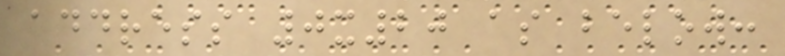address 0x20 as below:
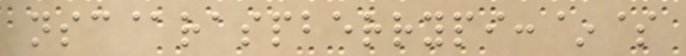nsc@raspberrypi:~$
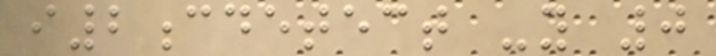i2cdetect -y 0
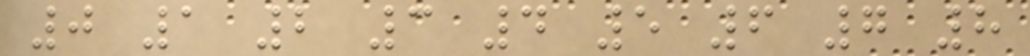0 1 2 3 4 5 6 7 8
